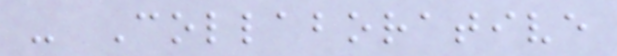- Collaborative
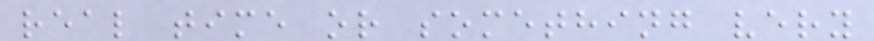real time or something very
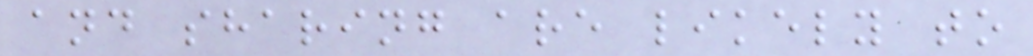and sharing are likely to
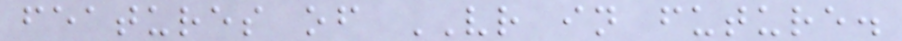features of VR in future.
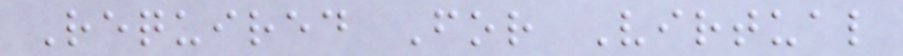Required For Virtual
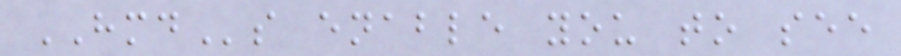HMDs enable you to see
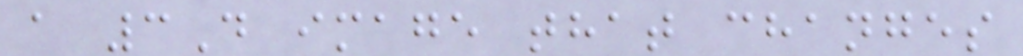a 3D image that changes
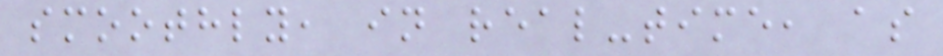smoothly, in real-time, as
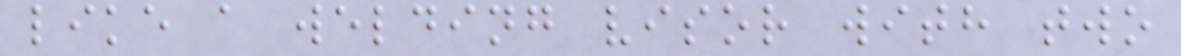like a welding visor with two
